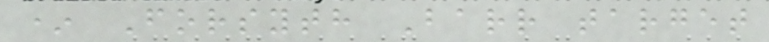* Forsyth Barr target
